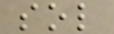sol
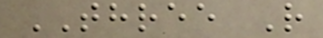THREE R
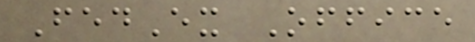FedEx Office
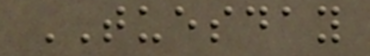TUESDAY
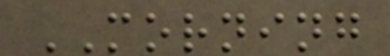MORNING
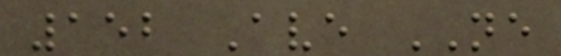152 Ave NE
